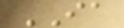IA
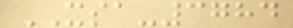XSA-3784
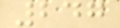247
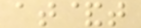at&t
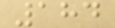184
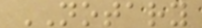NOTARY
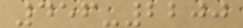456-2200
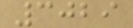3029
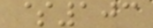$103
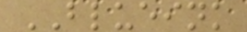BLUEINK
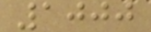1000
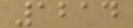1214
